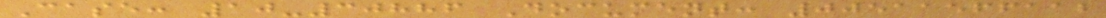Case: 10-30886 Document: 00511566112
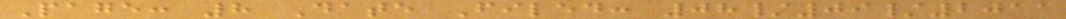Page: 8 Date Filed: 08/09/2011
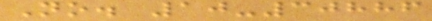No. 10-30886
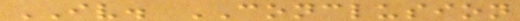IV. CONCLUSION
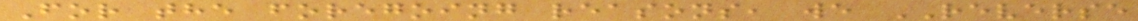For the foregoing reasons, we REVERSE
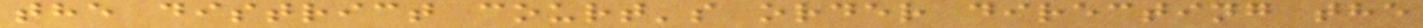the district court's order directing the
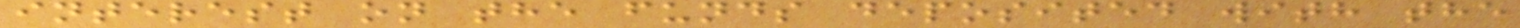interest on the funds deposited with the
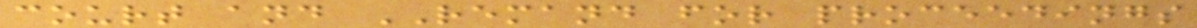court and REMAND for proceedings
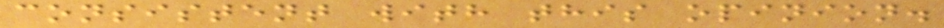consistent with this opinion.
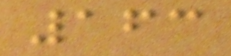163
